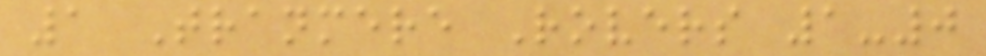1 Tranmere Rovers 1-0
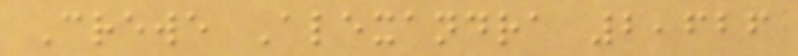Crewe Alexandra 2,626
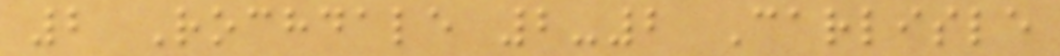2 Rochdale 2-2 Carlisle
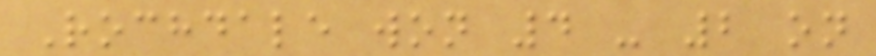Rochdale won 4 - 2 on
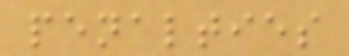penalties
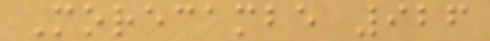Morecambe 926
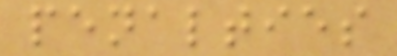penalties
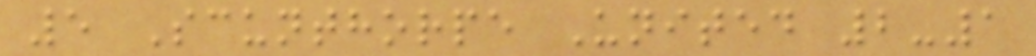5 Scunthorpe United 2-1
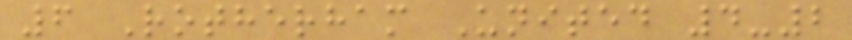6 Rotherham United 4-2
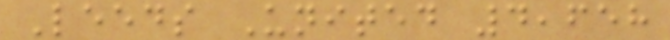Leeds United 4,658
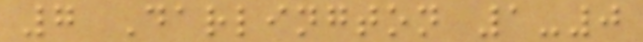7 Darlington 1-0
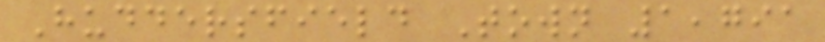Huddersfield Town 1,791
